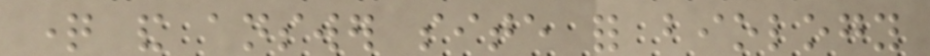question and answer site for biology
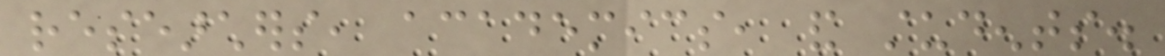researchers, academics, and students.
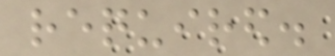required.
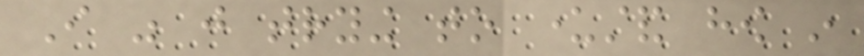I was just trying to understand how in
